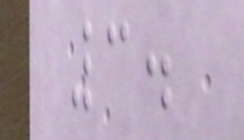3.
